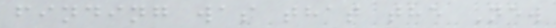finding was that the New
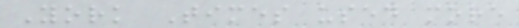York Times used more
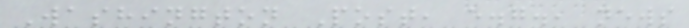Washington Post, e.g., news
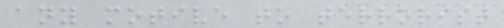any motive to terrorist
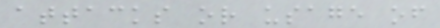attacks or usage of
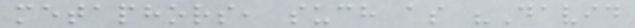metaphors, such as "David
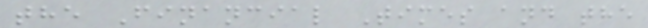the Financial Times and the
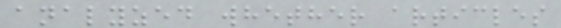analyzed whether articles
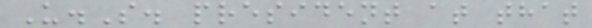U.S. president at that
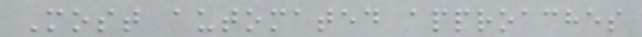Most automated approaches
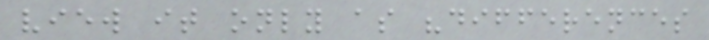view it only as "differences
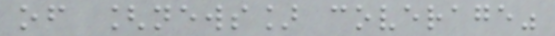of [news] coverage"
